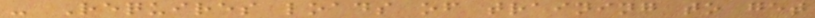- Requires loads of training to get
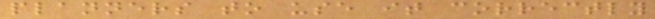planners to use it correctly
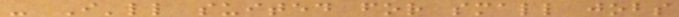- I'll suited for small jobs
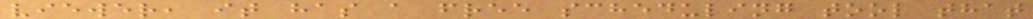viewer, it has a free scheduling tool that
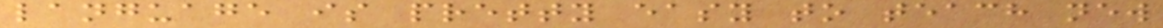language is pretty easy to teach new
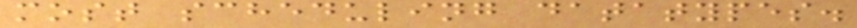most scheduling datatypes.
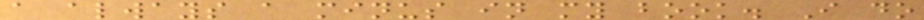a always a minus in my book. I do
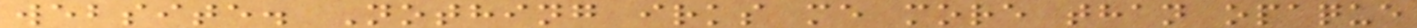website. Nothing irks me more than opaque
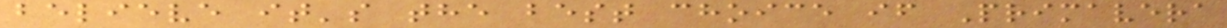believe it's the best choice if Primavera
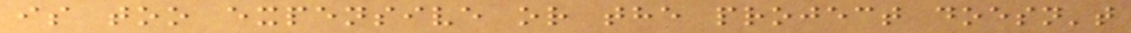is too expensive or the project doesn't
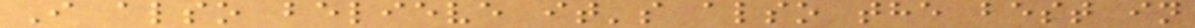I also believe it's also the best in
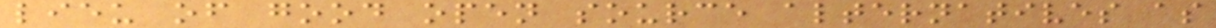lieu of good open source alternatives as
